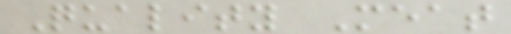Quality Meat
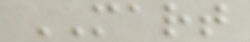MART
